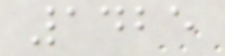1425
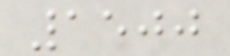1500
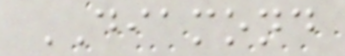DIAMOND
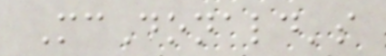McDonald's
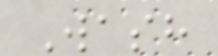Wash
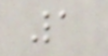1
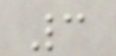3
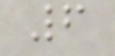6
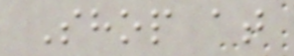Shop at
